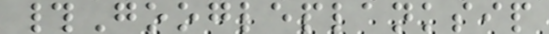#Googleplanksip
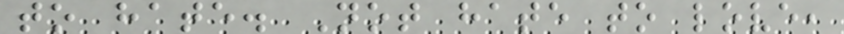to hate. Not hate to love,
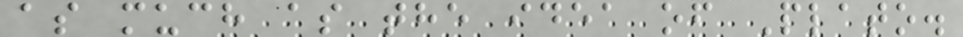as much as the idea of Plato.
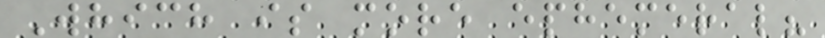Which is more ephemeral?
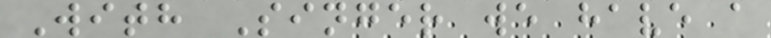With Singer we have a
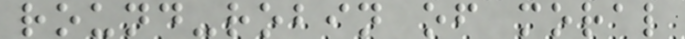round-robin of moral
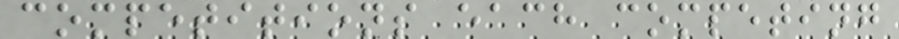competitions each competing
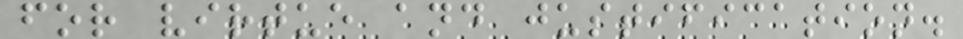for virtue and justification.
